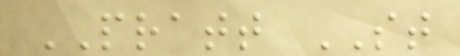PRATT ST
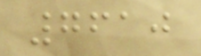7610
